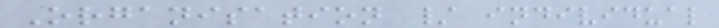Organisation / individual
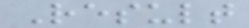Result
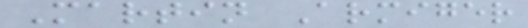Martin Armiger
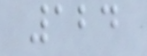124
